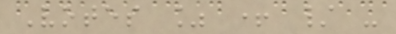Votes % + / -
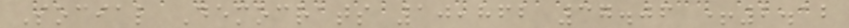Social Democrats 10,862 37.06 +2.12
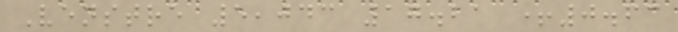Venstre 5,043 17.21 +0.63
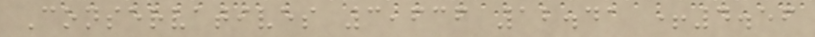Conservatives 3,636 12.41 +4.56
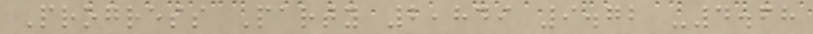Progress Party 2,849 9.72 -4.68
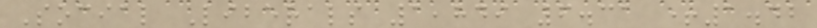Social Liberals 1,849 6.31 +1.42
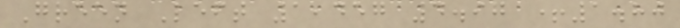Green Left 1,457 4.97 +1.80
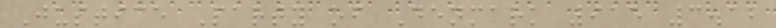Justice Party of Denmark 915 3.12
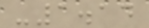-1.14
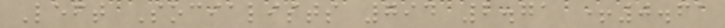Left Socialists 794 2.71 +0.61
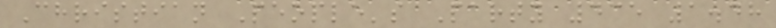Christian People's Party 435 1.48
